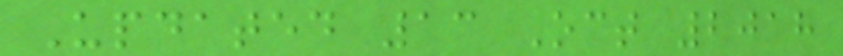Updated 13 Oct 2018
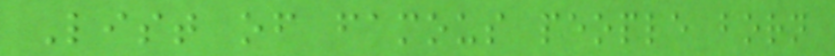List of famous people born
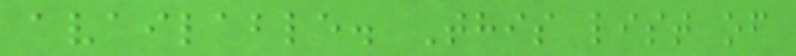available. This list of
